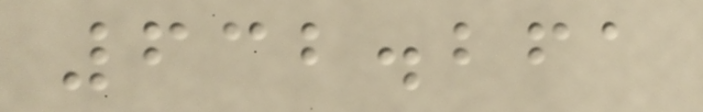632.261
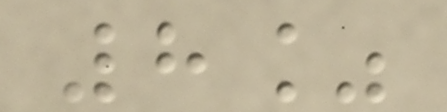8%
